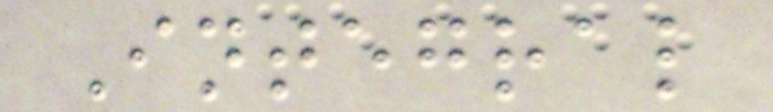Integral
